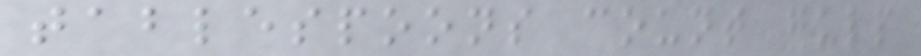tablespoons count gulp
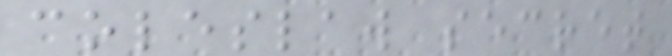coleslaw secret
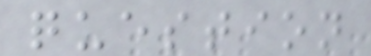question
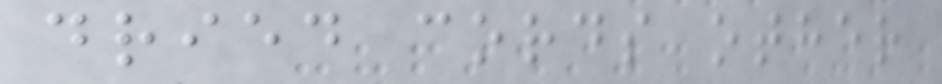dried cords other
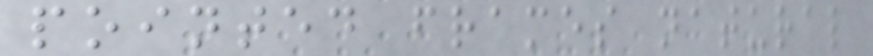pointed frames natural
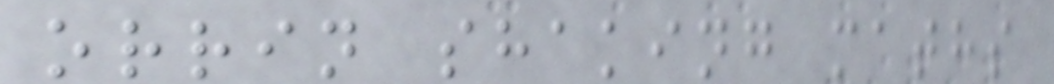orrin shaking maths
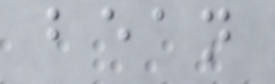bean
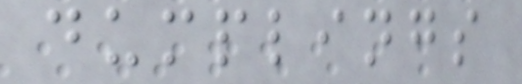dumplings
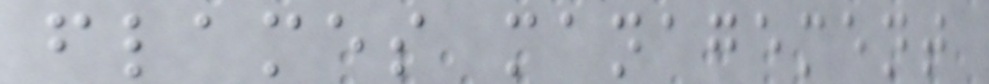flames management
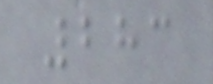283
